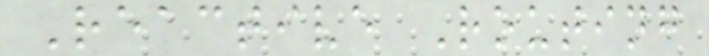Reactive Routing
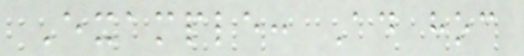Example: Ad hoc
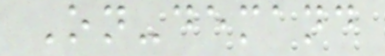On-demand
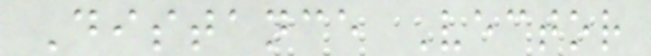Distance Vector
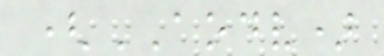(AODV)
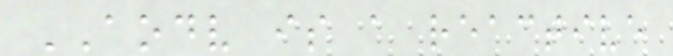AODV is a reactive
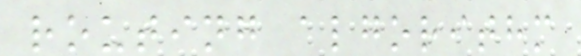routing algorithm
